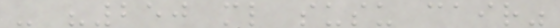- "250 ml susu cair"
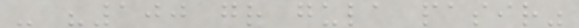- "100 gr gula pasir"
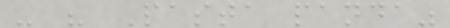- " Pasta panda"
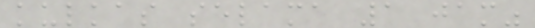kulkas selama 1 jam"
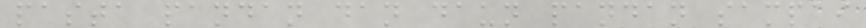pasta pandan dan daun pandan sampai
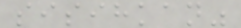sisihkan"
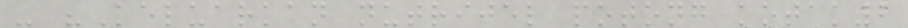- "Keluarkan nutrijel potong kotak2
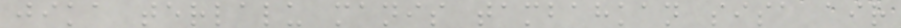jika terlalu manis tambahkan sisa air
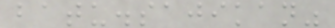batu.sajikan"
